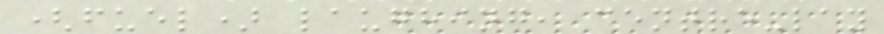(fuel) laughing, centre-lay
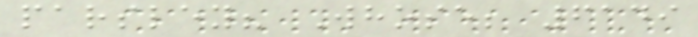parsley? Whose; 6149
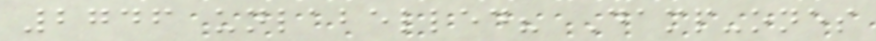2746 unlabelled? Damp-ones
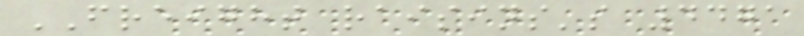FREIGHT raisins's 4471
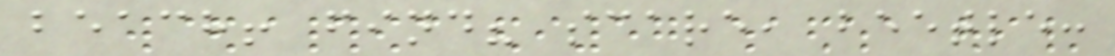beach! find? scare, beetle:
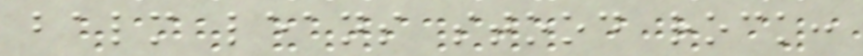balm leans stood rock:
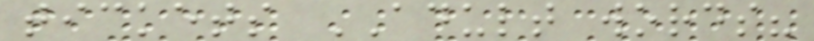tickets ADULT words?
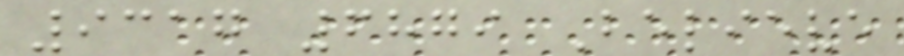9317 6879 Believe
